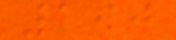190
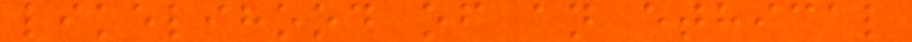likelihood of an ethical
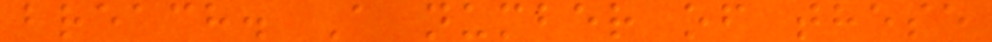breach. A number of these
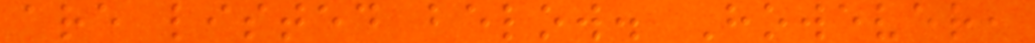are listed below. However,
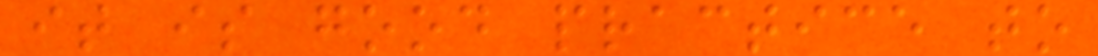it is good practice to
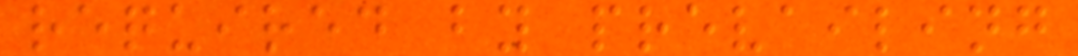required by prevailing
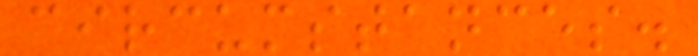circumstances.
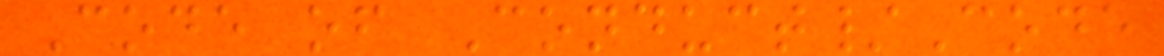Code of Conduct/Code
